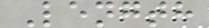Length
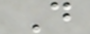D
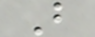B
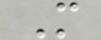M
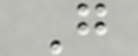G
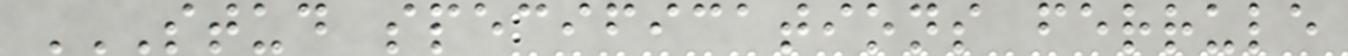STUD SPECIFICATIONS FERRULE
